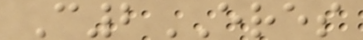C2ERES
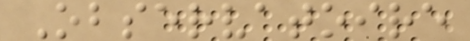Observatoire
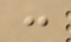:
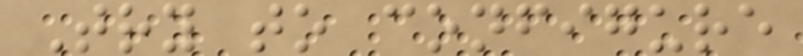Try to configure
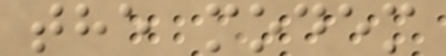the modem
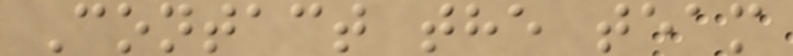Contact the team
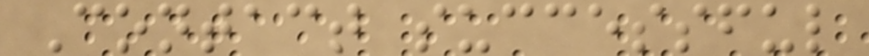Contact successful
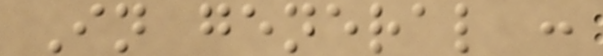In general :
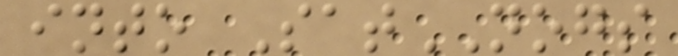into SatNOGS
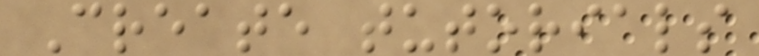Create tutorials
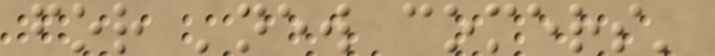for 'new comers'
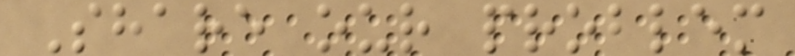Share our problem
